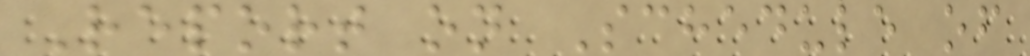Report on Schedule of
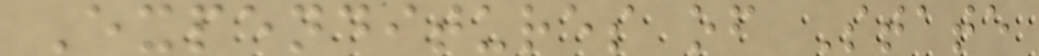Expenditures of State
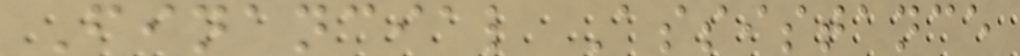Financial Assistance
